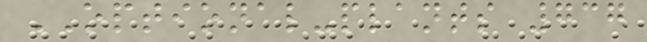OPTIONAL-plants 737
